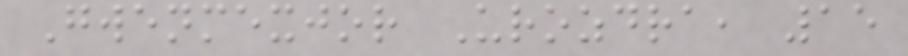Gwenmexjor Urozdra, 15
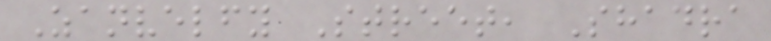Zanvelfy Street, Shadra
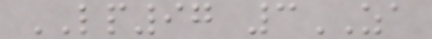LP97 3ZA
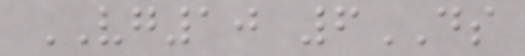VG10 6DS
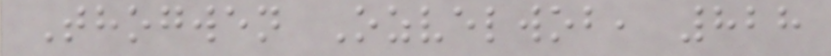Thogwen Ozvelwob, 828
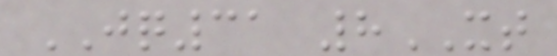JQ31 8XT
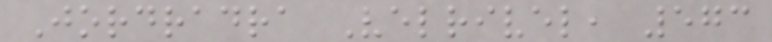Jordradra Velrivel, 573
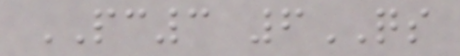PC3 6QS
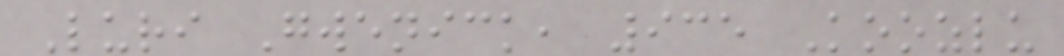Luri Gwenick, 935 Koozlu
